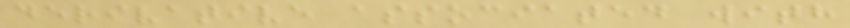derivative associated with
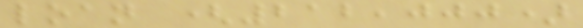loan (212,000)
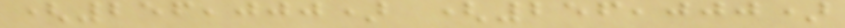(256,000) (256,000)
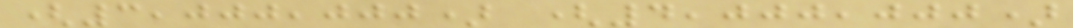(3,000,000) (4,000,000)
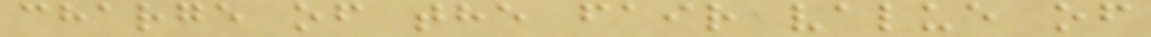charge of the fair value of
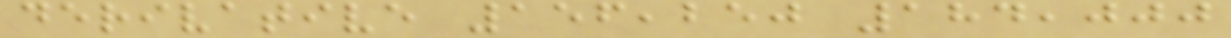derivative 156,250 184,000
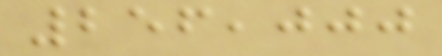256,000
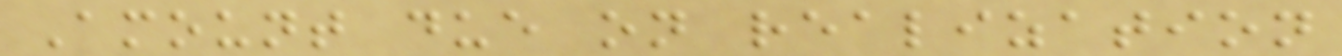Amount due on realization
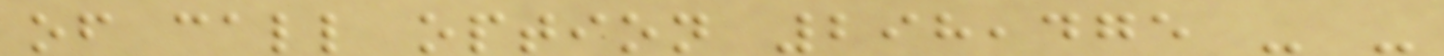of call option 298,475 - -
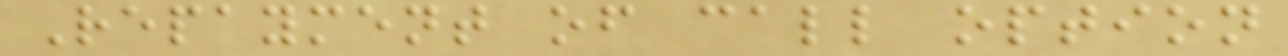Repayment of call option
